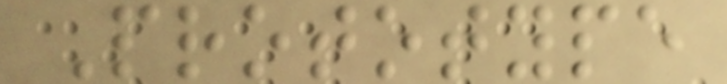Prototype
